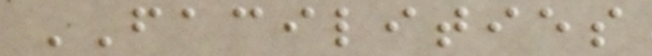FACILITIES
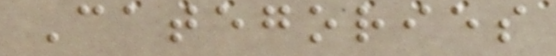Categories
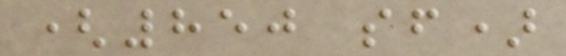(850 sf)
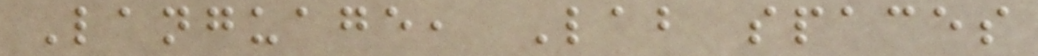Language, Lab spaces
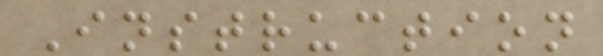Instruction
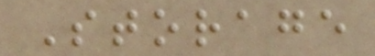Storage
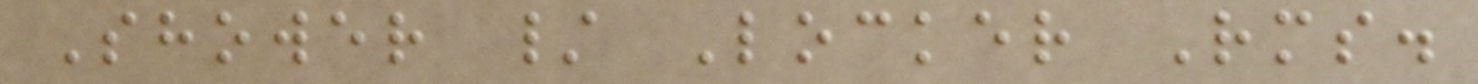Shower / Locker Rms.
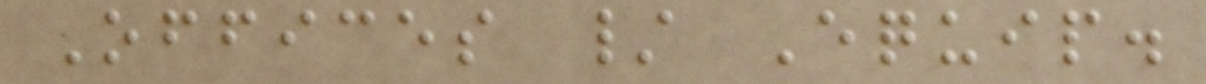Offices / Equip.
